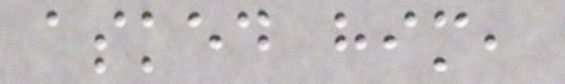asked him,
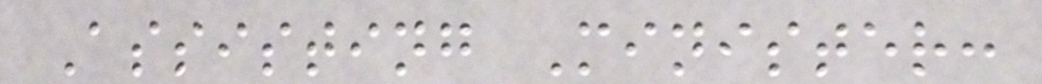Assisting Minister:
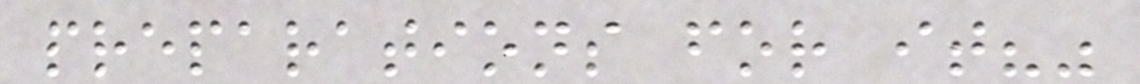preparations for it?"
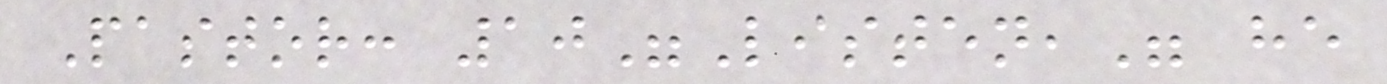Pastor: 10"Listen," he
